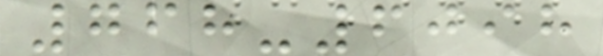768-6098
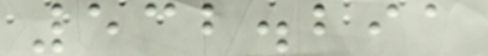532.291
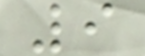9
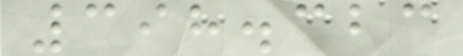398.323
